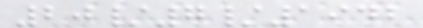20/7/1942
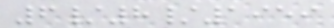6/8/1959
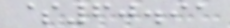$60.91
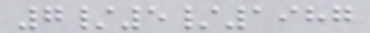7/5/1987
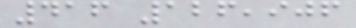416 126,906
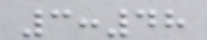3:48
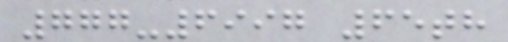777-6997 65th
